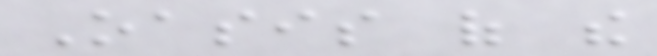Oasis of the
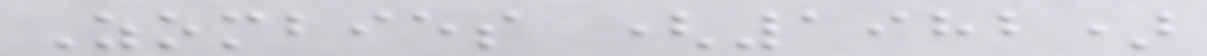Zombies (1982)
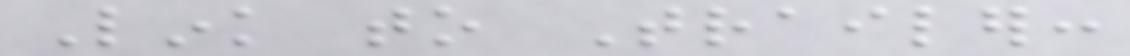Link to Trailer:
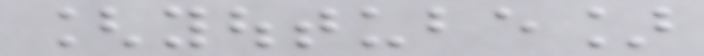[youtube]
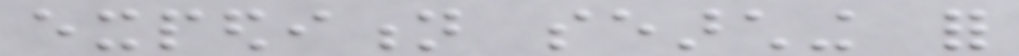expedition searching for
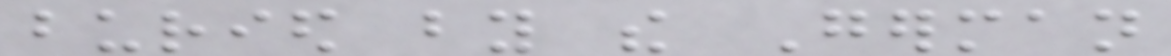buried by the German
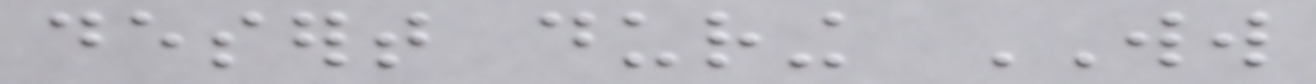desert during WW
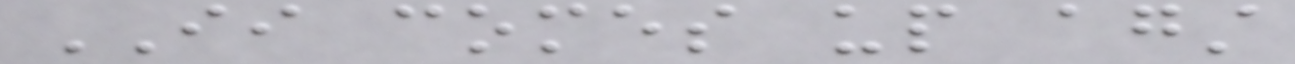II comes up against
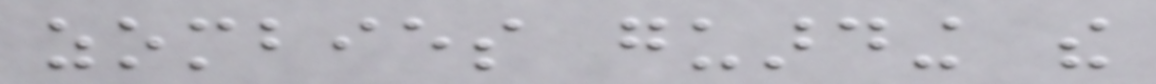zombies guarding the
